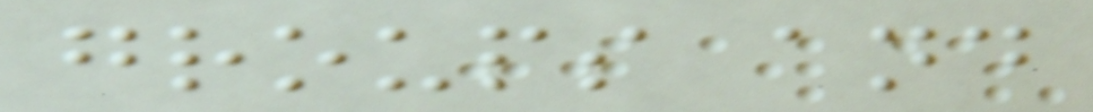groups and
